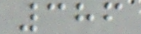386
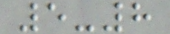5-8
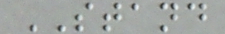STAND
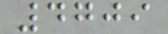4709
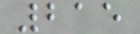215
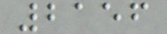2156
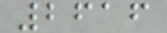2616
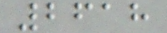2618
